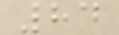84
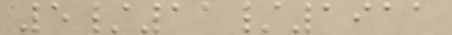5/11/1911
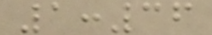1:36
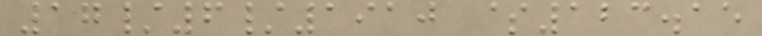17/6/1910 $123.15
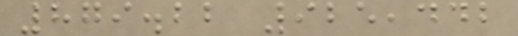879.22 925,442
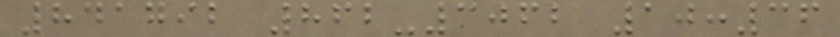841792 862-3062 10:36
